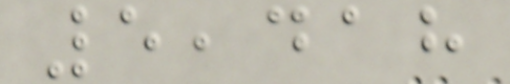5,418
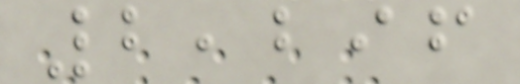2,296
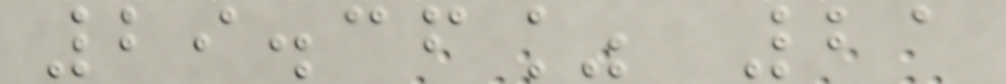29.36% 21
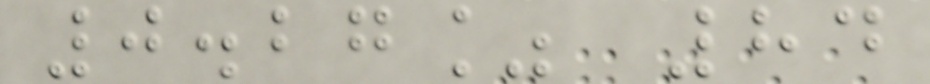0.27% 84
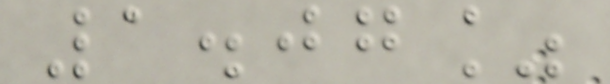1.07%
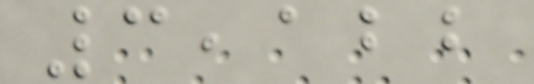3,122
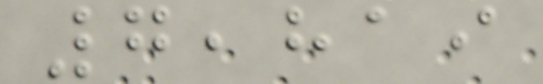7,819
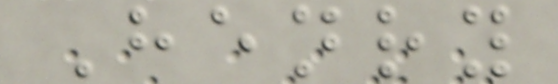Henry
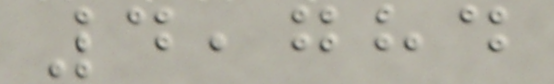4,784
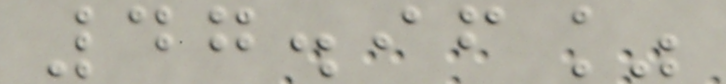47.96%
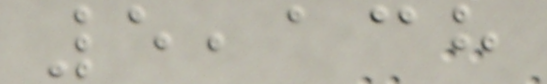5,138
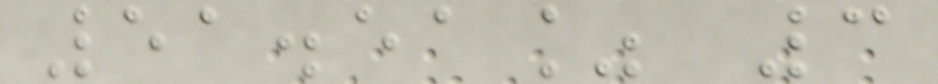51.51% 3
